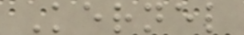Kernel
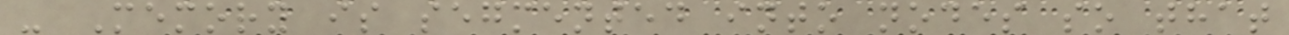- Memory is segmented into nodes so that
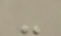-
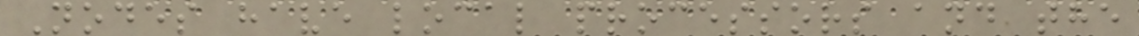Nodes have local processors and the
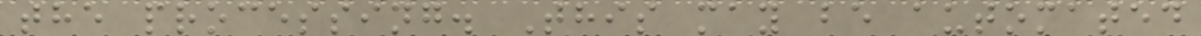the processing. This may be automated
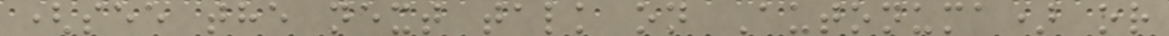(see the next talk on Autonuma) or
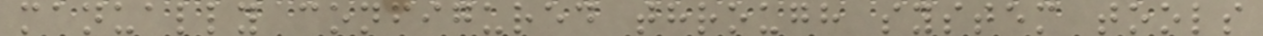manually configured through system tools
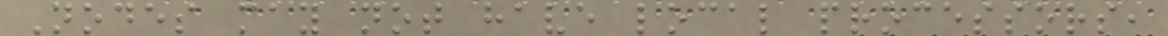Nodes may not have local processors,
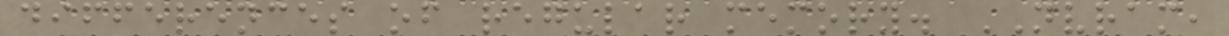differences of regular memory. NVRAM,
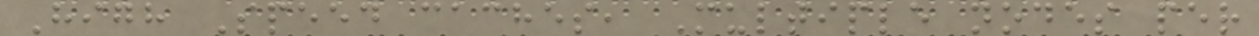High Speed caches, Multiple nodes per
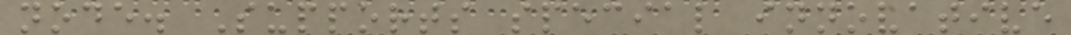node. Supports special innovative
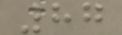87
